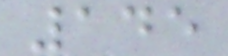145
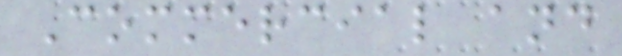Commercial and
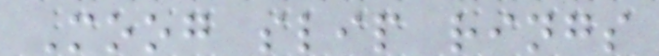Moog slip rings
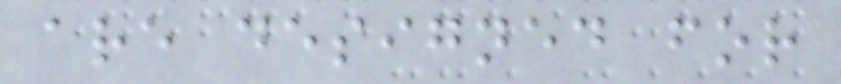are designed for
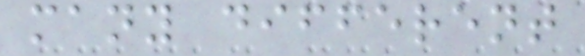many different
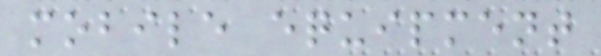mobile equipment
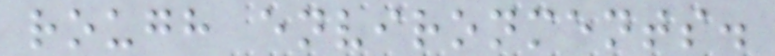rough environments.
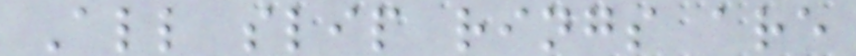All slip rings are
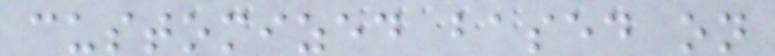customized based on
